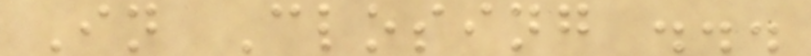In Closing ...
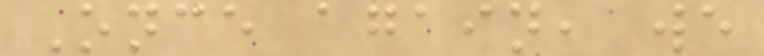Once again, we
